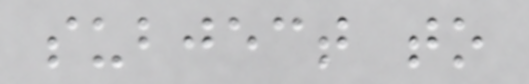subject to
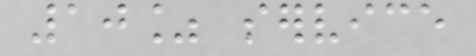10% service
